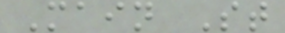Main St
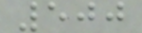500
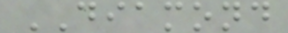DIAMOND
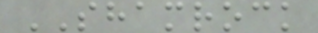SHAMROCK
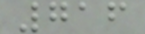716
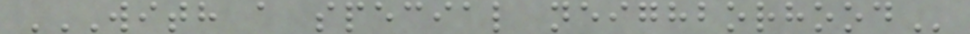WITH A SPECIAL NEIGHBORHOOD
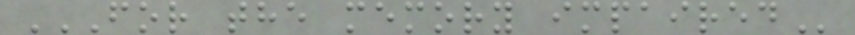FOR THE MEMORY IMPAIRED
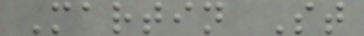Martin St
